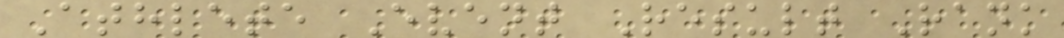Athlete Event Result Rank
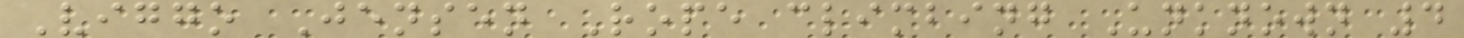Viggo Jensen Rope climbing Unknown 4
